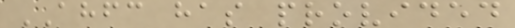AHFC has provided
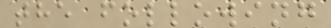the following
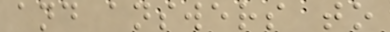and answers to
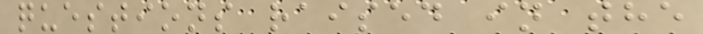questions raised in the
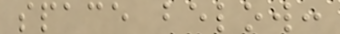space below:
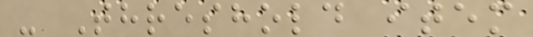- Threshold item
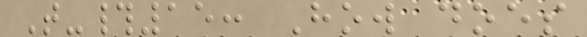T-#15: How does
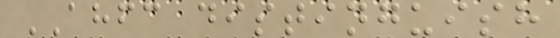AHFC distinguish
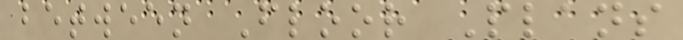between Floor Plans
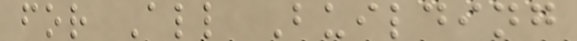for All Building
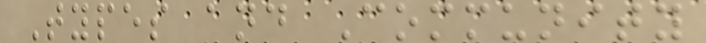Types and Community
